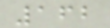162
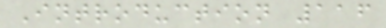Introduction 116
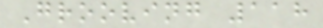Grooving 118
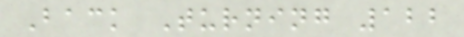Back Turning 122
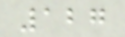127
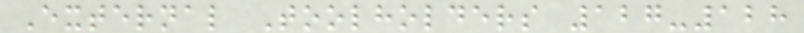External Toolholders 127-128
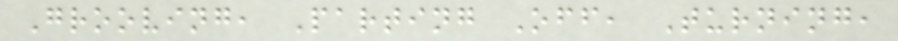Grooving, Parting Off, Turning,
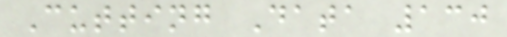Cutting Data 130
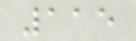115
